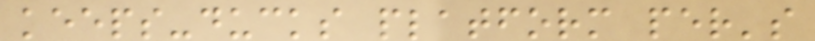keeps-ducks platform per's
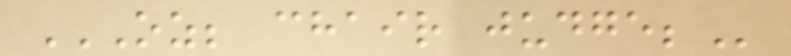OZ; CHAIR JUDGE;
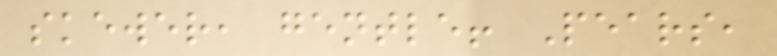skewer, gentle! Pears,
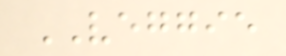VEGGIE
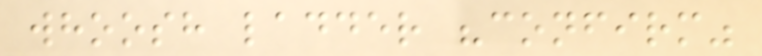whoosh ladder "confirm"
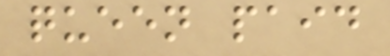queen paid
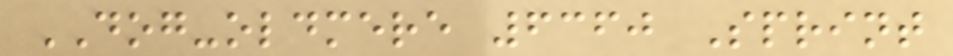DOG-oldmere 6360 Sprint
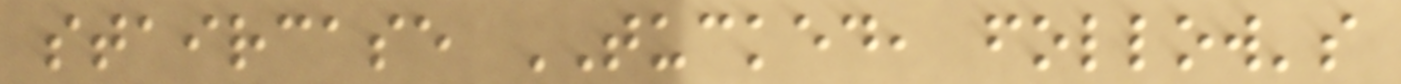staircase TUCKED, follow's
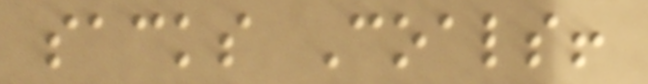sacks Coals!
